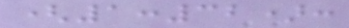(1:32):
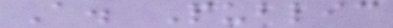A. Public
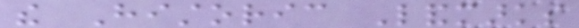the Historic Landmarks
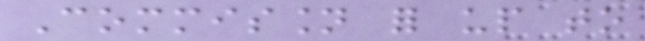Commission for up to
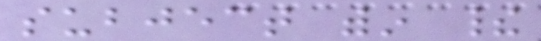subject within their
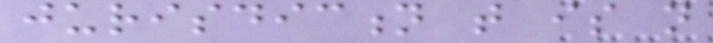jurisdiction that is not
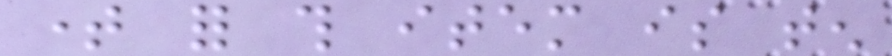time for this item is ten
